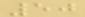50
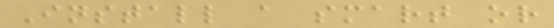Install a smart or
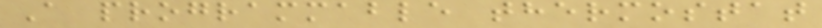A programmable thermostat
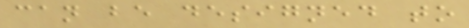can be designed to
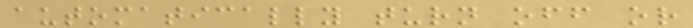automatically turn off or
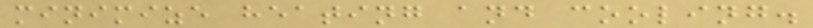minimize heating and cooling.
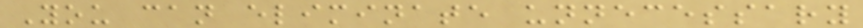You can eliminate unnecessary
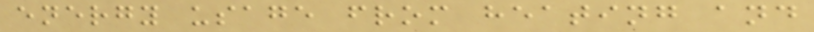energy usage from heating and
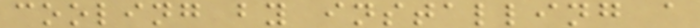cooling by installing a
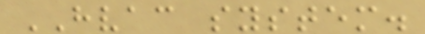HVAC system.
